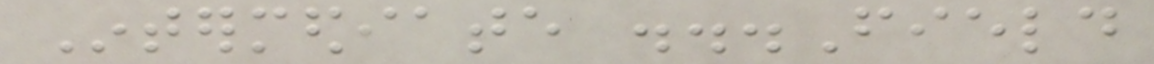Intermediate ...Field
